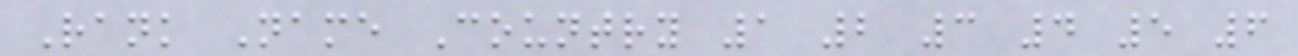Rank Name Country 1 2 3 4 5 6
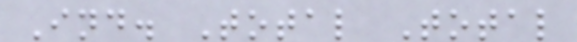Ind. Total Total
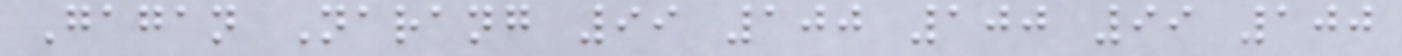Gagan Narang 99 100 100 99 100
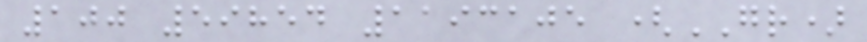100 59854 1193105 (GR)
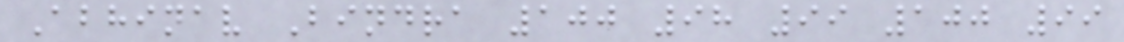Abhinav Bindra 100 98 99 100 99
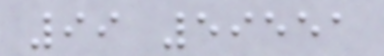99 59551
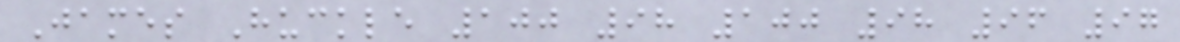James Huckle 100 98 100 98 96 97
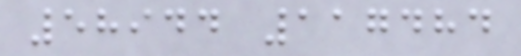58944 117484
